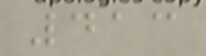413
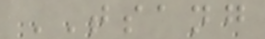TSANG
